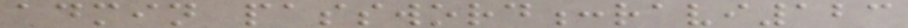admin password:ravi123
